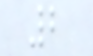2
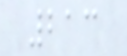213
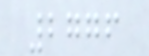2776
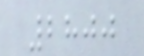2800
